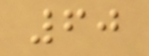60
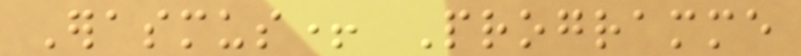Erasmus+ Programme
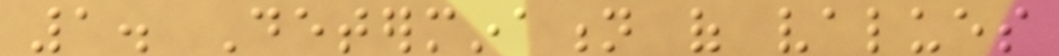1. Determination of values
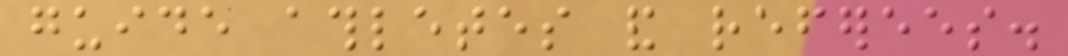guide athletes and referees.
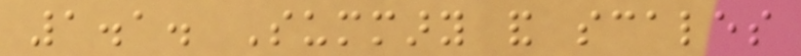1.1. Summary and scales
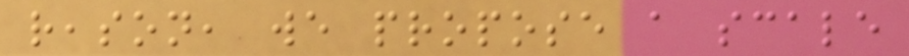reason, we propose a scale
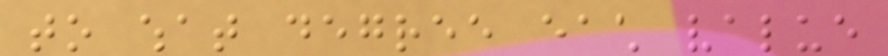to what degree each value
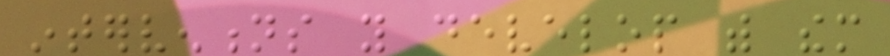interventions you develop with them
